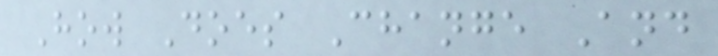How Does Change And
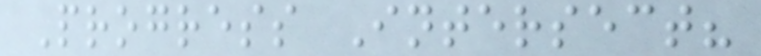Progress Intersect?
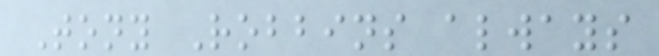Tony Robbins always
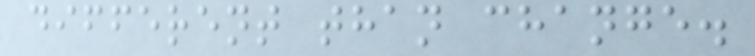different than change.
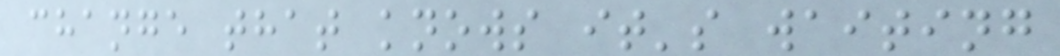change that knows it's waiting
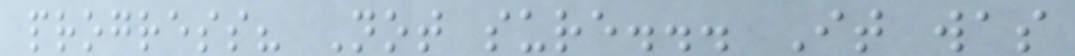progress? Not sure... It was
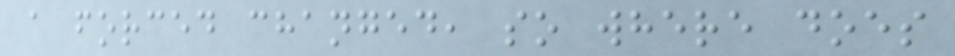a forced changed, so where does
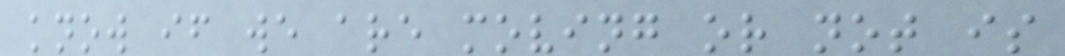know if we are moving or not is
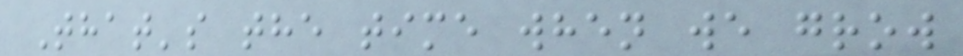That's the time when we grow
